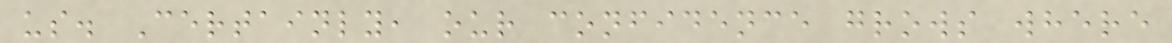us. Certainly, our confidence grows where
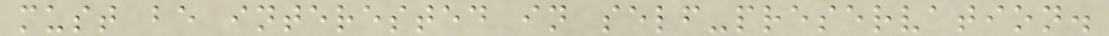must be interested in self-preservation.
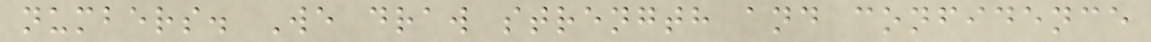numbers. We draw strength and confidence
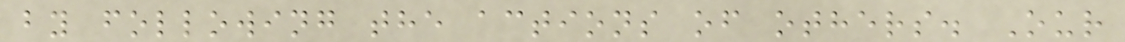by following the actions of others. Our
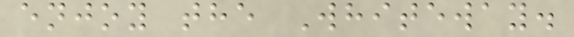enjoy the Whiteway.
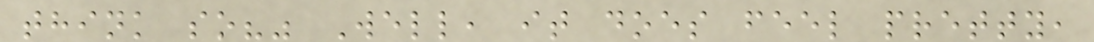think so?" Well, it does feel pretty,
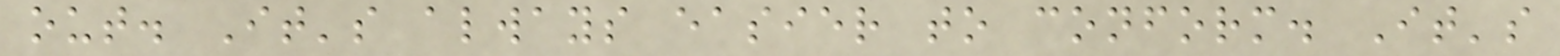out. It's always easier to conform. It's
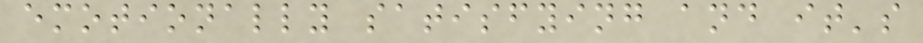emotionally satisfying and it's
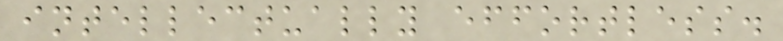intellectually effortless.
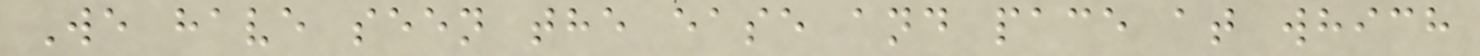We have seen the ease and pace at which
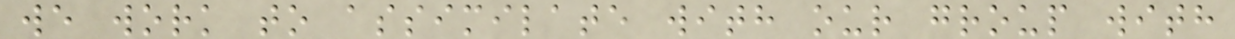we work to assimilate with our group with
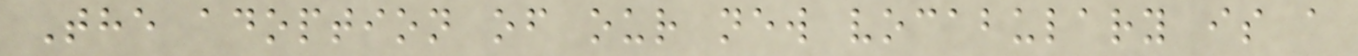The adoption of our new vocabulary is a
